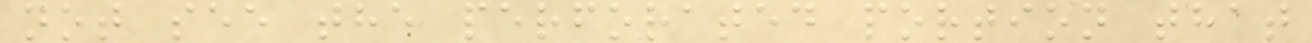not see the perforated portion that
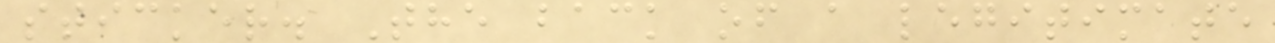sticker. The back of a legitimate
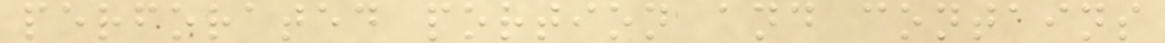perforated portion and contains
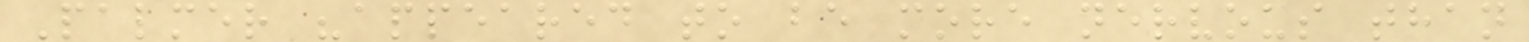Palmer "appeared to be more nervous than
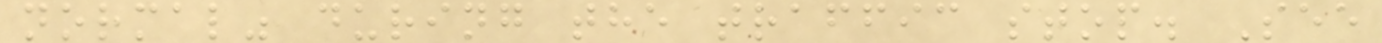normal" during the traffic stop. See
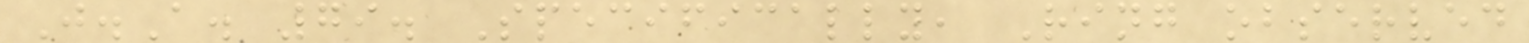J.A. 79. Specifically, Ring observed
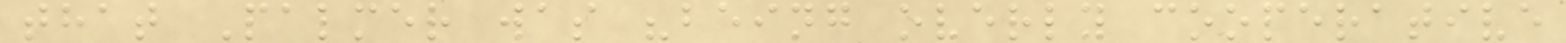that Palmer was "being overly cooperative
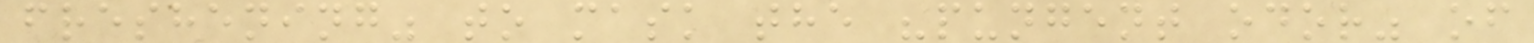freshening" to mask the "pungent odor" of
